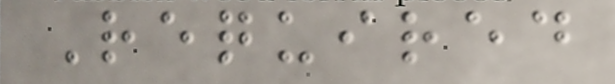Required
